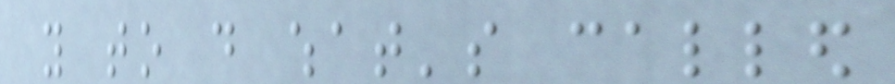you to do what's called
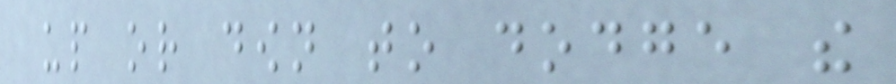up or down to dodge the
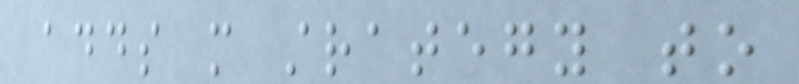adds more strategy to
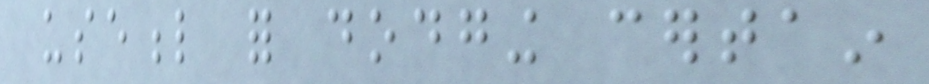useful for dodging certain
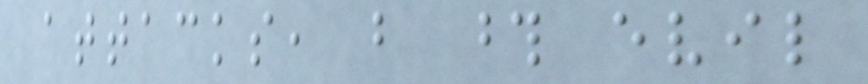attacks, but those evil
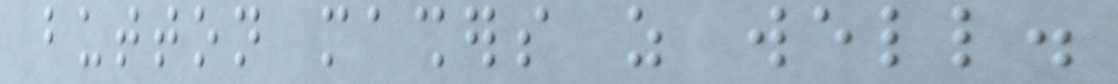button mashers as well.
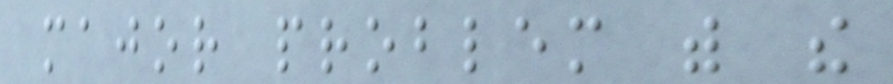major problem with the
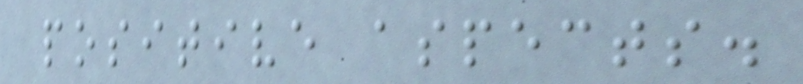positive aspects.
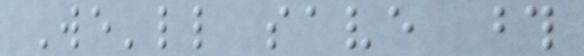We'll save those
